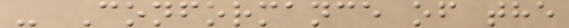- Conformance of the
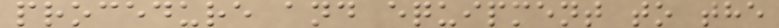procedure and equipment to the
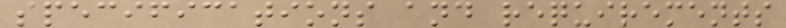specifications and requirements
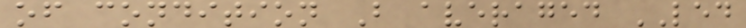of condition B averaged LED
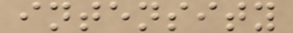intensity
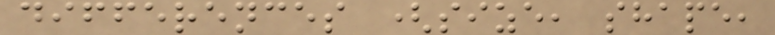differences (size, shape,
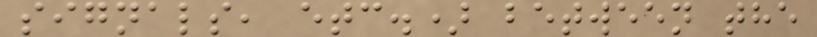signals, etc.) between the
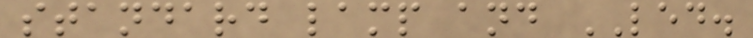standard lamp and LED.
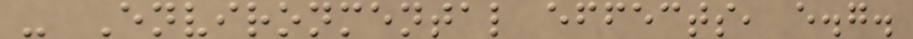- Environmental effects, e.g.
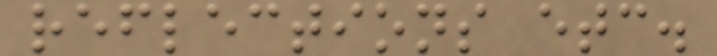reflections etc.
